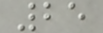25
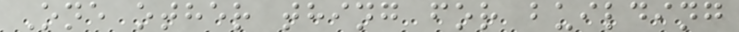One other thing for building
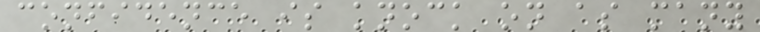confidence is knock on as many
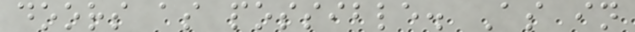doors as possible. As in
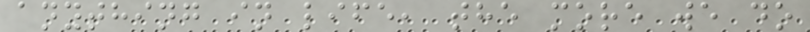anything in life, the more we do
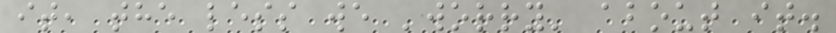it, the less we 'worry' about it.
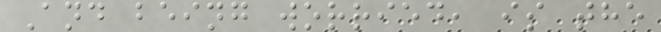And being worried, is the
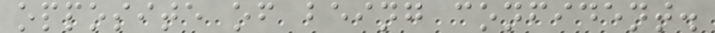opposite of being confident.
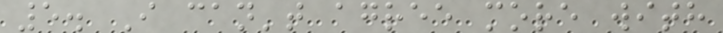5. I can't agree more with
